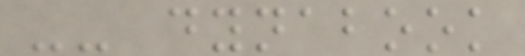-- dynabook
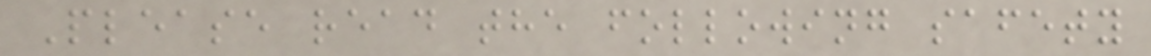Please read the following safety
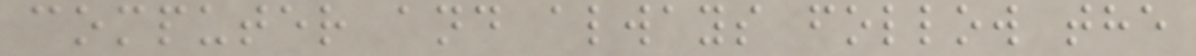computer and always follow the
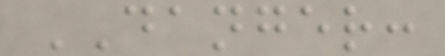DANGER:
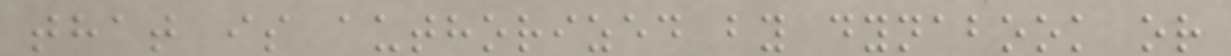that is authorized by dynabook or
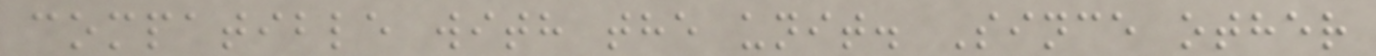compatible with the unit. Since other
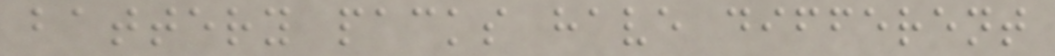battery packs have different
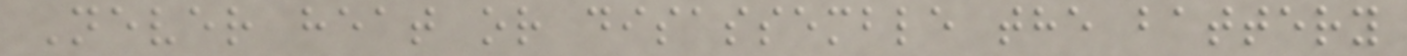Never heat or disassemble the battery
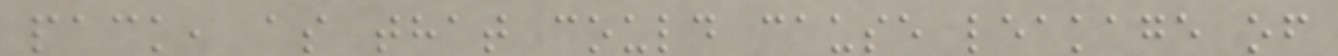pack, as that could cause leakage of
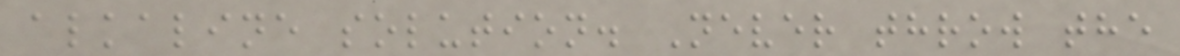alkaline solution. Never throw the
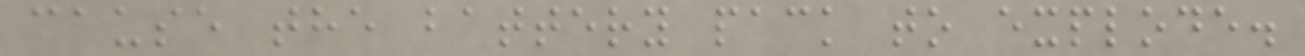cause the battery pack to explode.
